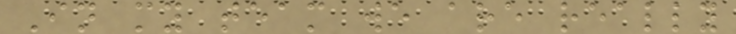In my team we are really
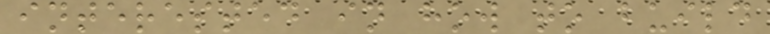interested in how to build
